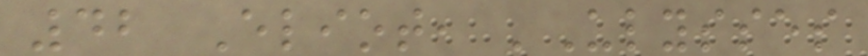42 Eliot, 'Ulysses
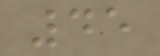45
